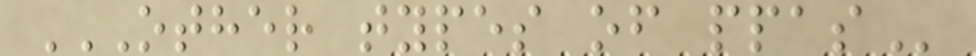OTHER TYPES OF PPAS
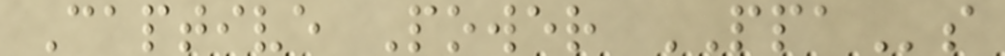Captive Power PPAs
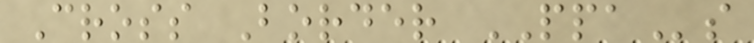Cross Border PPAs
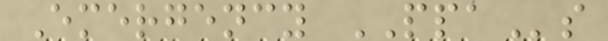Emergency PPAs
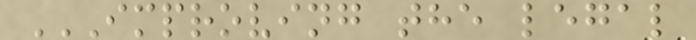IMPROVING THE LEGAL
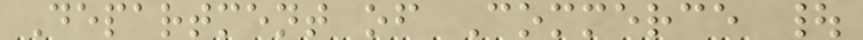Department of Commerce |
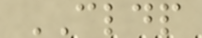CLDP
